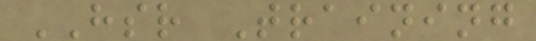HSR Training
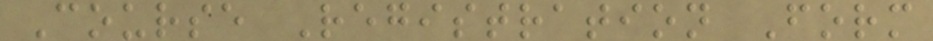Course Registration Form
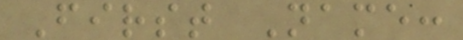First Name:
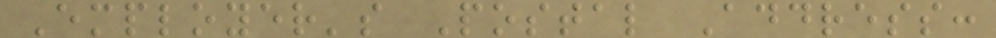Employer's Postal Address:
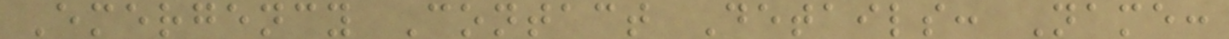Emergency Contact Details: Name:
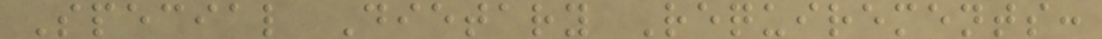Special Dietary Requirements:
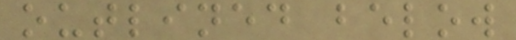outlined below
